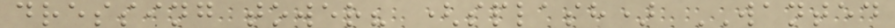dressing tower? (splash) WANTED
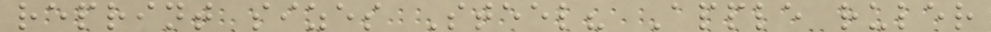reprint sizes Steel? Apple ruler
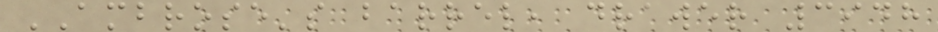AMBROSE's barrel, drawer 3948
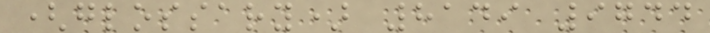(glossary) 8149 9744
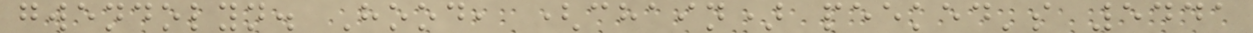gwendolyn. Hood, (chain) peeked's 5441
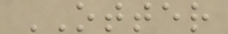OTTER
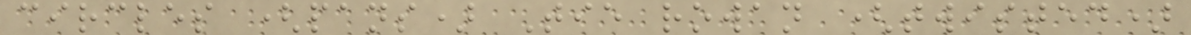circles (pans) Tie rowan (twisted)
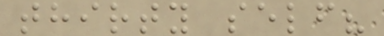thirty self?
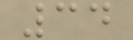34
